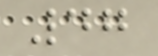47
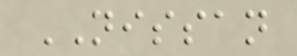NISSAN
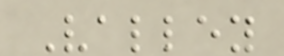Valley
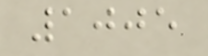1005
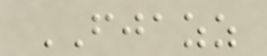FJAZZ
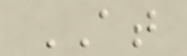AT
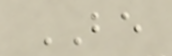BE
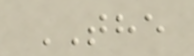THE
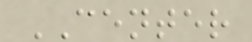CENTER
